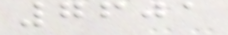7601
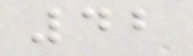42
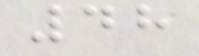48
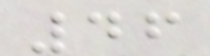46
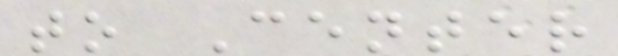to Center
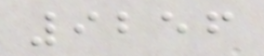9256
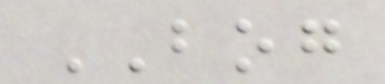BOG
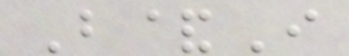B&I
